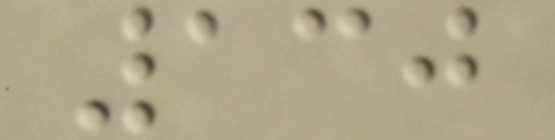130
